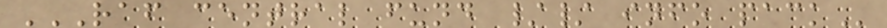RAF CENTRAL FUND // INFO PACK
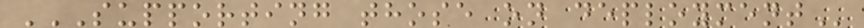SUPPORTING THOSE ON DEPLOYMENT
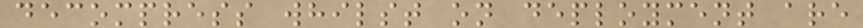decompress whilst on deployment are
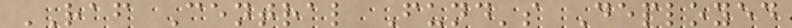RAF Central Fund's Deployed
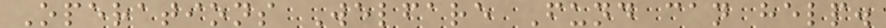Operations Welfare Fund can help.
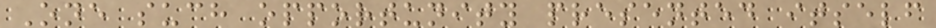One such opportunity presented itself
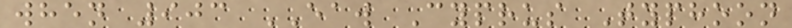when 903 EAW Cyprus Typhoon
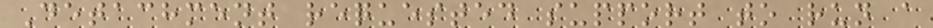Detachment requested support to run a
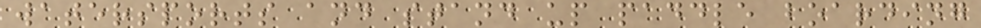watersports and stand up paddle boarding
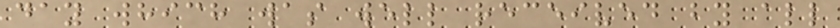day which was well received by all
